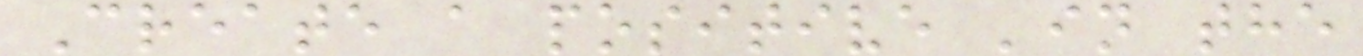Create a positive 'in the
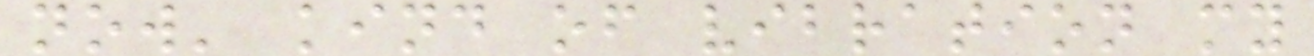now' kind of vibration my
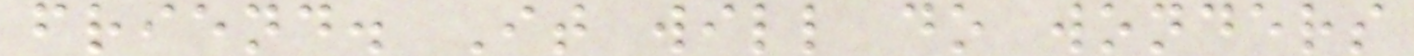friend. It will do wonders
